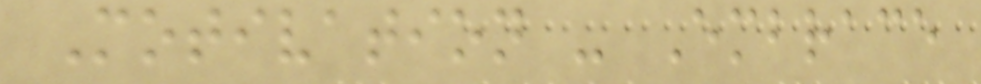Motivation - Embrace
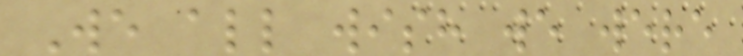We all wish we were
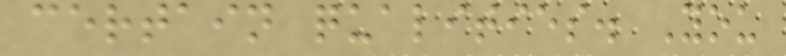certain qualities. You
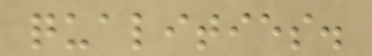qualities.
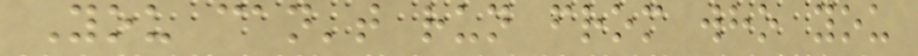You can't run from who you
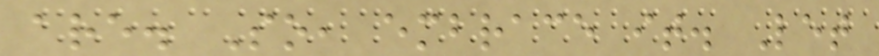are. So, embrace it. Let
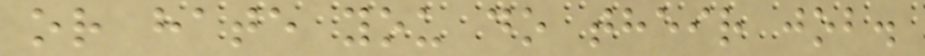or hate you do their job.
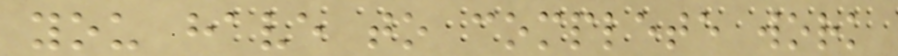you have to complete work
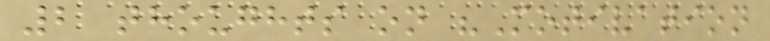2 thoughts on "Motivation
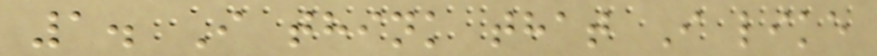1. I think that I like
